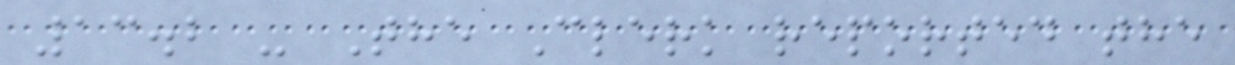13.2 - The Clerk reported the
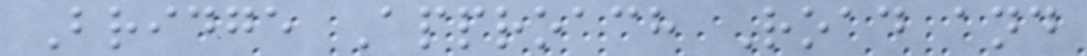Bridge Approach Road and
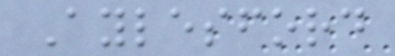Aylesford
